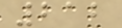212
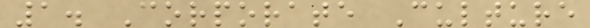1. Corporate Culture
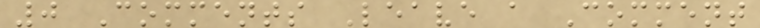0 Comments Leave a Comment
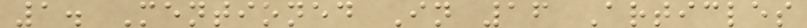1. Mentioned In 16 Articles
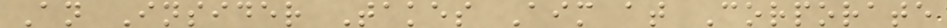An Insider Takes Aim at Corporate
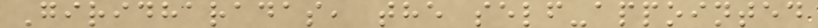Giridharadas, the self-appointed
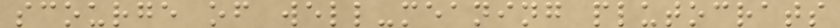scourge of well-meaning plutocrats
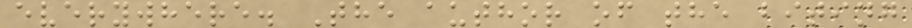everywhere. The author of the biting
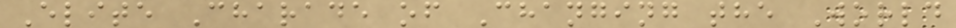Elite Charade of Changing the World
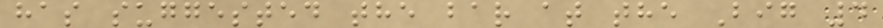has suggested the bar at the Big 4
